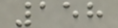158
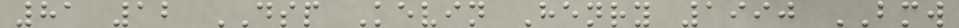81 12 DSP Kevin Henry 1990 BMW
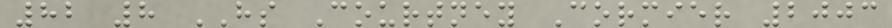82 8 HS Courtney Cormier 2003
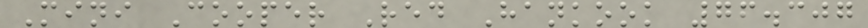Mini Cooper Red Hankook 76.307
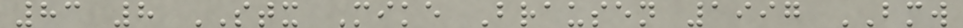83 8 STX Mike Brausen 1997 BMW
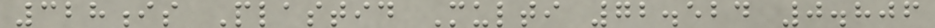328is Plastid Multi 72.524 0.806
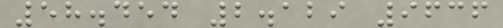58.454 2.129 9636
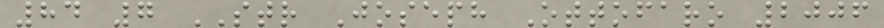84 7 STR Joseph Ottofaro 2006
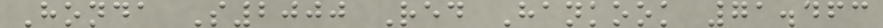Honda S2000 Red Hankook 71.463
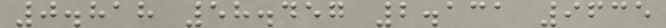0.818 58.457 2.131 9635
